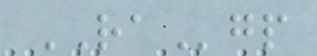RAgp
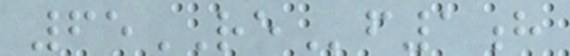65REf1h
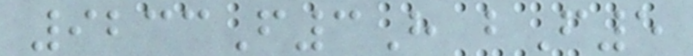9233F3H bF5
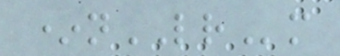*nLRm
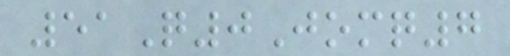51Q0Jomq7
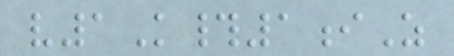v1K#1iZ
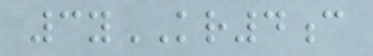3yKR4c
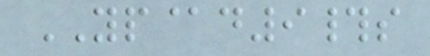YP@d9#s
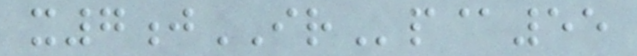x7jIRp@55
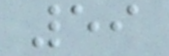59
